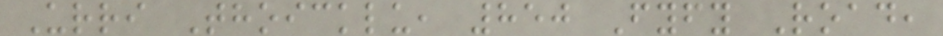Urri Thoicklu, 850 Fyfy Road,
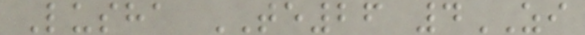Lusha TE26 4ZI
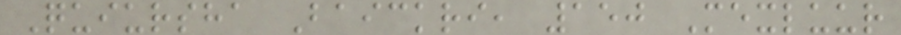Quiursha Baickri, 150 Mexluur
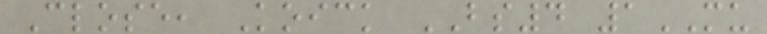Close, Koick BS4 1MU
